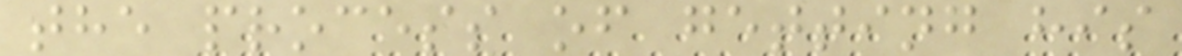the process of getting his
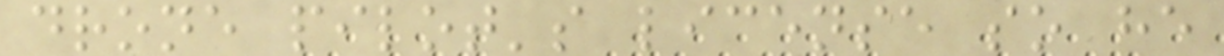drone pilot's license so he
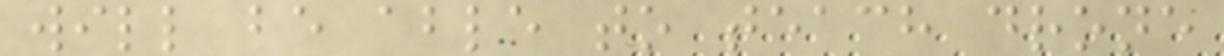will be able to teach drone
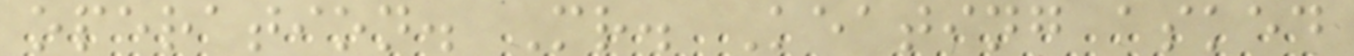operation. Mr. Keating asked
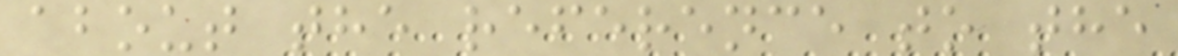about the reference to the
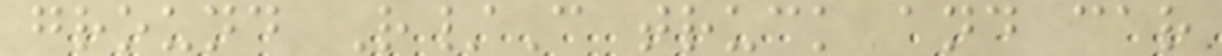ground R/C truck and car
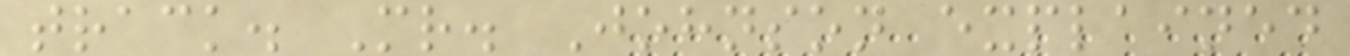track. Mr. Johnson explained
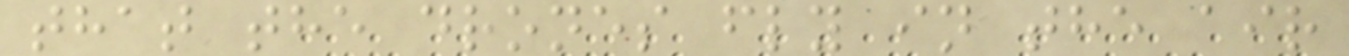that the drones fly in the air
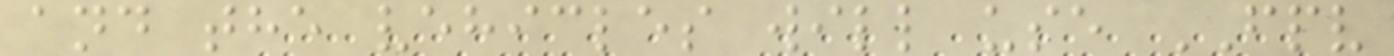and the vehicles will use FPV
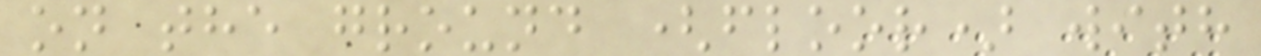on the ground (floor) with
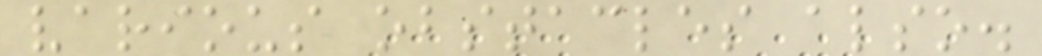various obstacles also.
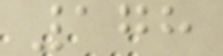178
